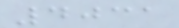4031
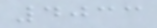4033
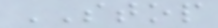STOP
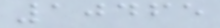10465
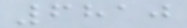6810
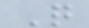Q
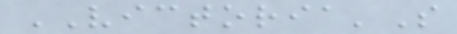VICTORIA'S
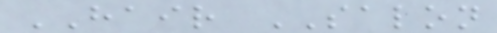HAIR SALON
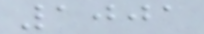1001
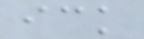ick
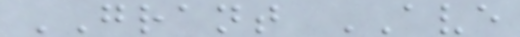GRANT AVE
